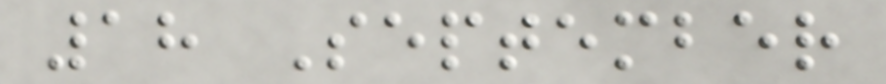18 September
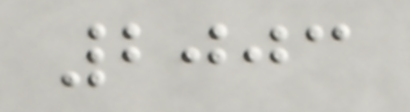2003
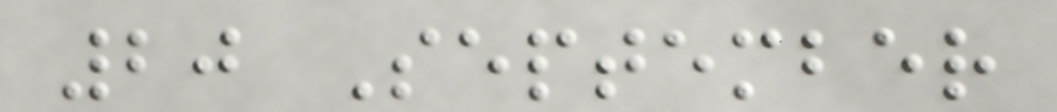20 September
